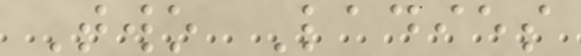Two Ladies
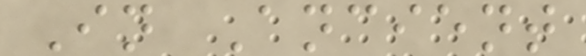In Ancient
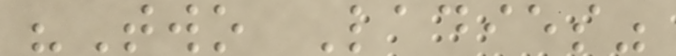"Two Ladies"
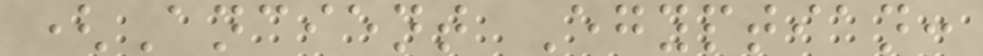(Ancient Egyptian:
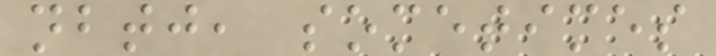nbtj, sometimes
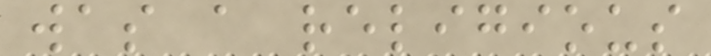was a religious
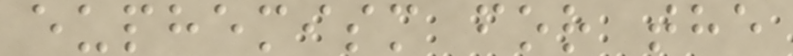euphemism for the
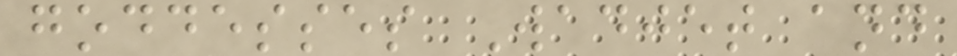goddesses Wadjet and
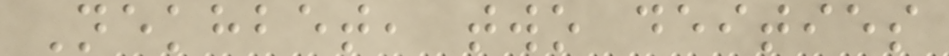Nekhbet, two deities
